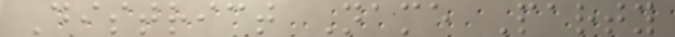District Name Party
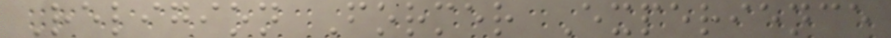Religion Former Experience
